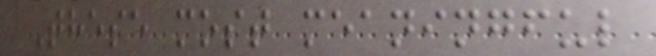These most meaningful
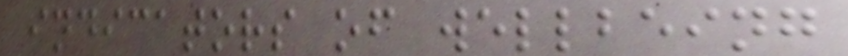indicators of wellbeing
